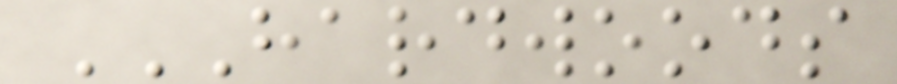HARDWOODS
